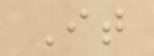It
